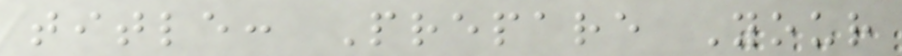title: Prepare Your
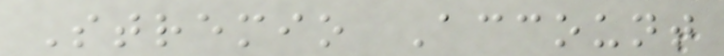Stremio Account
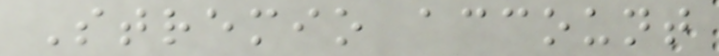Stremio account
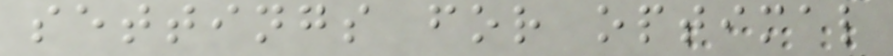settings for optimal
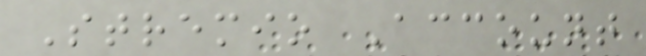Stremio Account
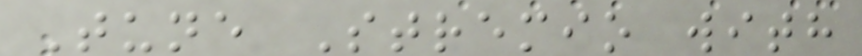Tune Stremio with
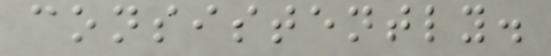consistently.
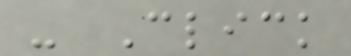- Click
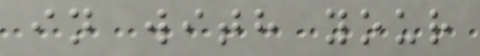in with your
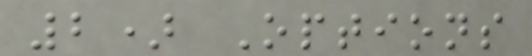2) Options
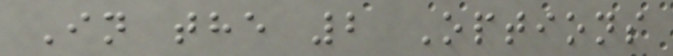In the 2 Options
